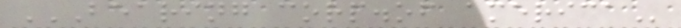BEARING CORP.OF AMERICA
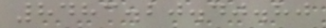8483.20.40.80
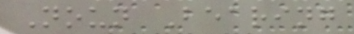Noun Bearing
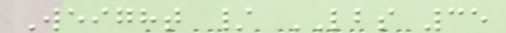Weight / LBS 35
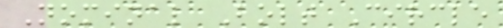Nominal Bolt Circle
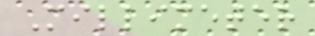Millimeter
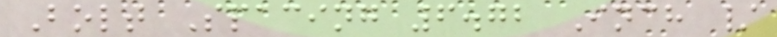Bolt Spacing 6.72 Inch /
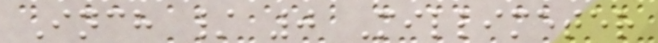Inch / 0 Millimeter
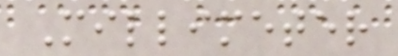Millimeter
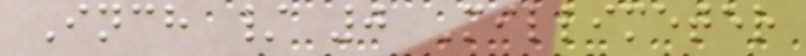Inch / 0 Millimeter
